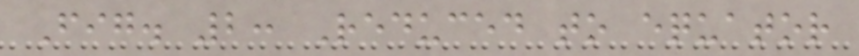Fig. 2: Reduced to equator
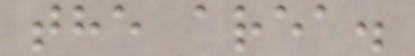the area.
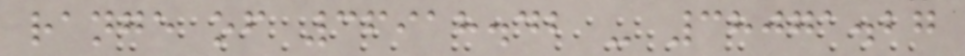range of 36918.42 - 38071.27
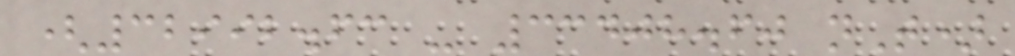(32992.63 - 33408.60 nT)
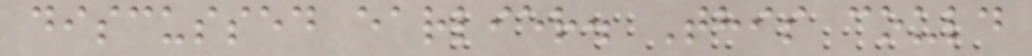discussed earlier. This could
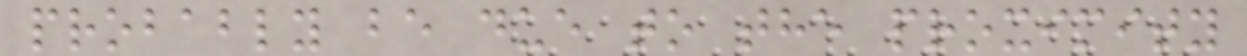probably be due to the proximity
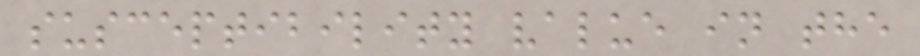susceptibility value in the
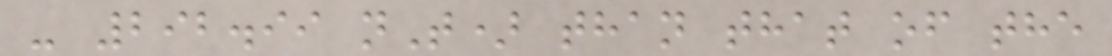- 292.99 nT) than that of the
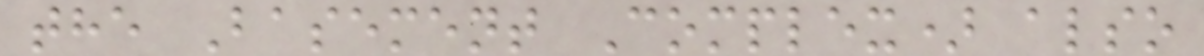the Basement Complex) also
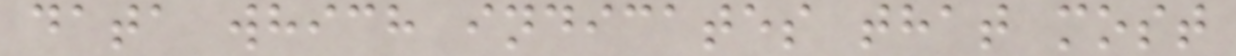data which indicates that most
